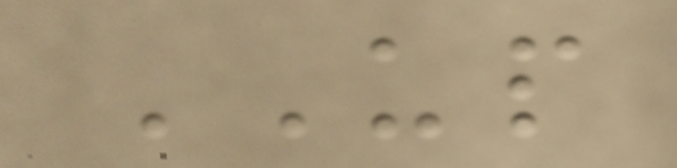UP
